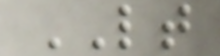LT
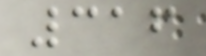316
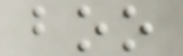boo
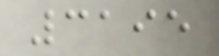3195
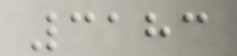3183
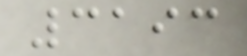3193
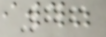76
